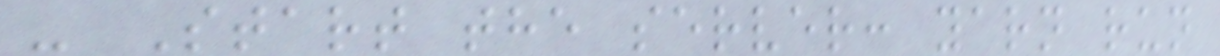- Start the server: yarn run
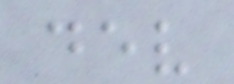dev
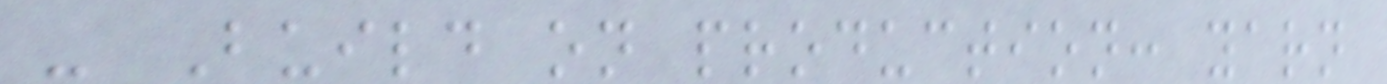- Build on production: yarn
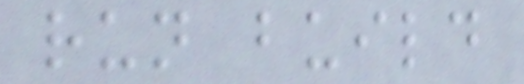run build
